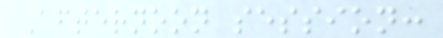Afternoon session:
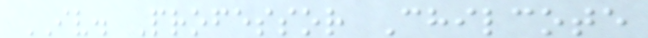IV. Professor Chilcote
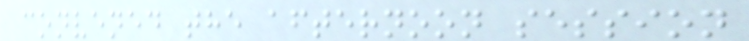convened the afternoon session
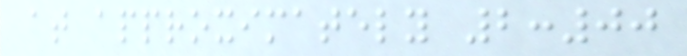at approximately 2:00
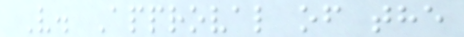V. Approval of the
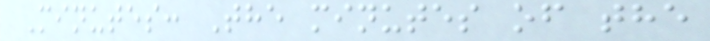Minutes: The minutes of the
